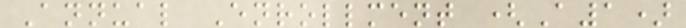Annual Enrollment (A1)
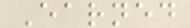Earned
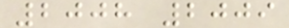2008 2009
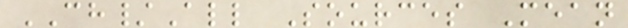CH/All Sources Mean
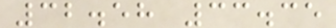32.58 33.35
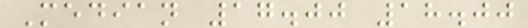Median 17.00 18.00
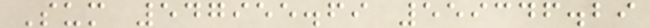Sum 547955.69 559346.29
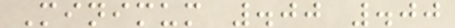Minimum .00 .00
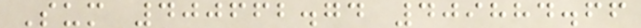Sum 400662.74 409884.66
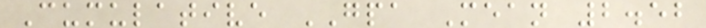Cumulative GPA Mean 2.52
